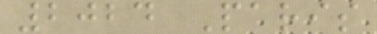2024 Paris
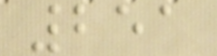251
